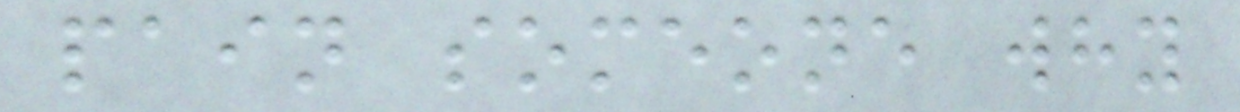pain someone why
